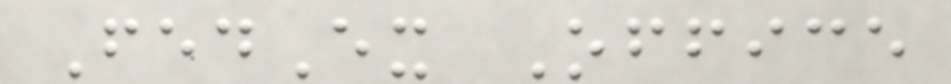FedEx Office
